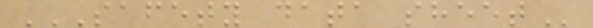SAFETY DATA SHEET
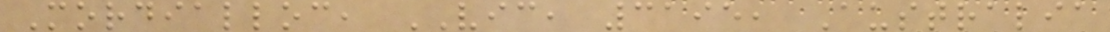Mordialloc, VIC, 3195, Australia
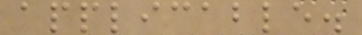applicable.
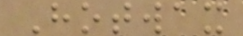Hotwax
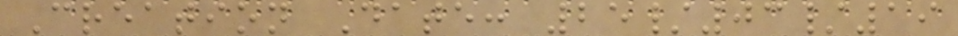Creation Date: 25/03/19
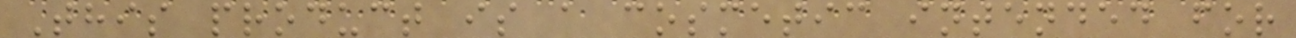This product is a cosmetic intended for
